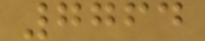7764
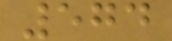574
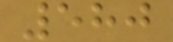580
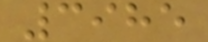3985
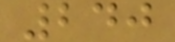240
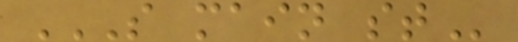S MAIN ST
